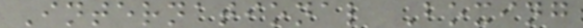International Boxing
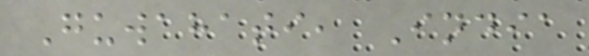Guwahati, India
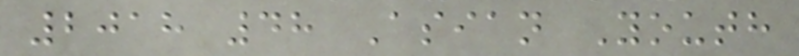2018 48 Asian Youth
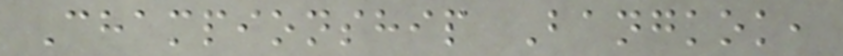Championship Bangkok,
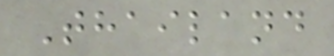Thailand
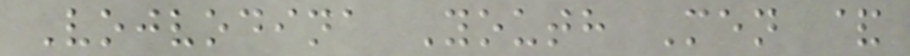Vojvodina Youth Men &
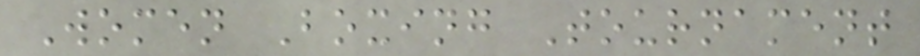Women Boxing Tournament
